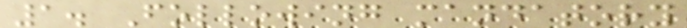1. Following mandatory
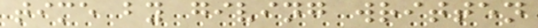time by giving written
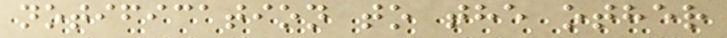notification to the other
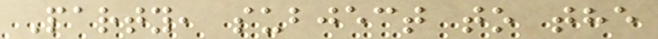Party, subject to the
